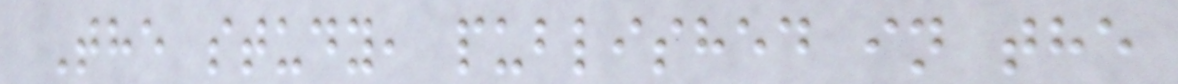The study, published in the
